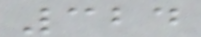324
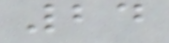24
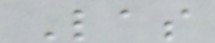Las
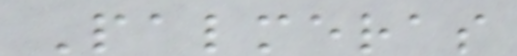Palmeras
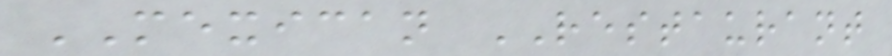MEXICAN RESTAURANT
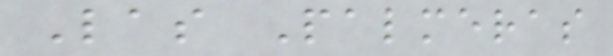Las Palmeras
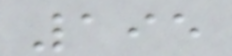195
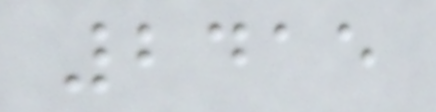2415
